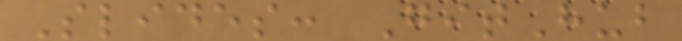Slides: GitHub
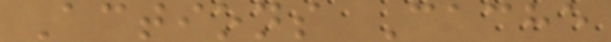Actions Cache
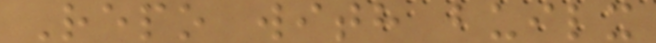Repo with builx
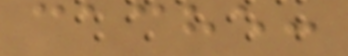cache:
